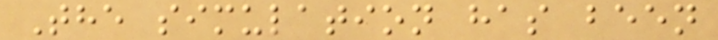The simulation has been
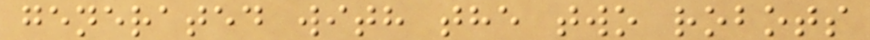generated with the two robots
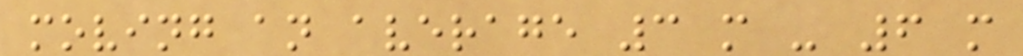moving an average 3 m - 6 m
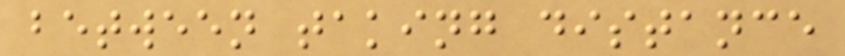between taking distance
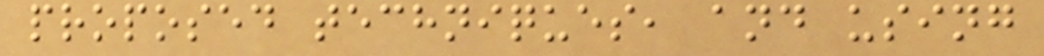proposed techniques, and using
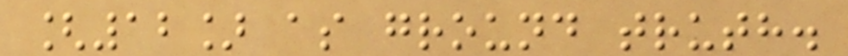[12] as ground truth.
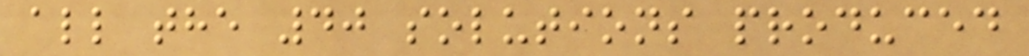all the 40 solutions produced
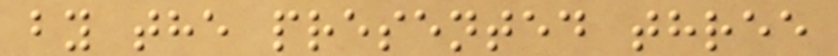by the presented three
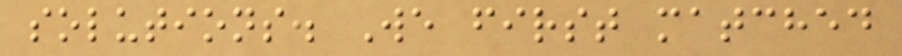solutions. We first matched
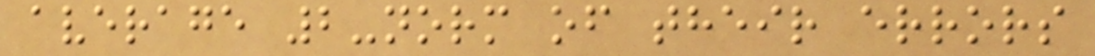average 2-norm of their errors
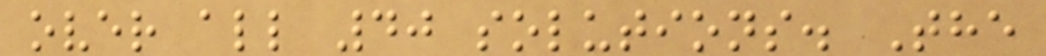over all 40 solutions. The
